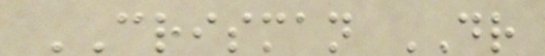CRISMAN DR
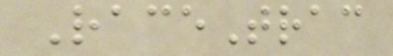RaceTrac
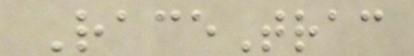RaceTrac
